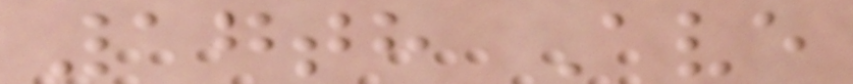17th Ave
